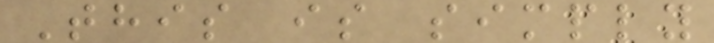This is simply
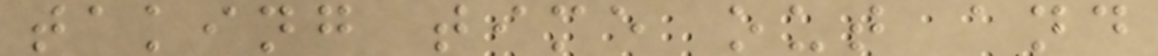taking time out and
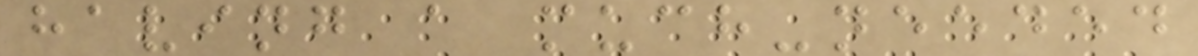having a much-needed
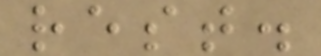rest.
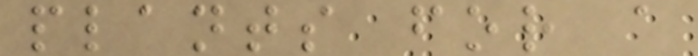plants for a
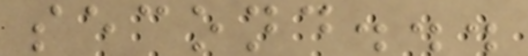second...
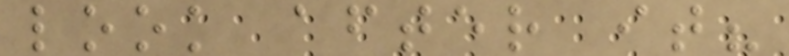look after it?
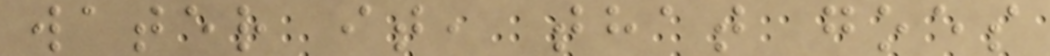water it, that goes
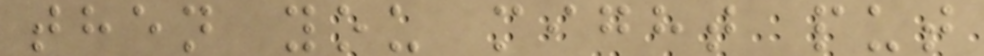then you might put
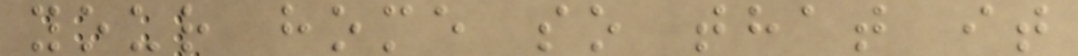your home so that it
